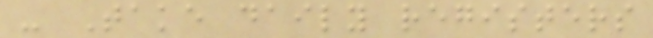- Take daily registers
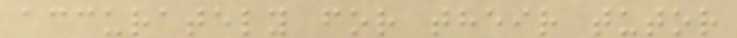accurately for their tutor
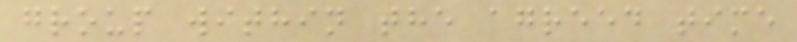group within the agreed time
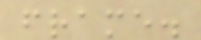frame.
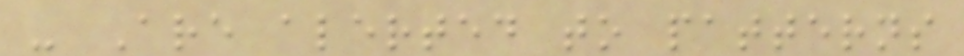- Are alerted to patterns
